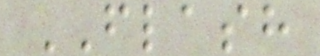FLASH
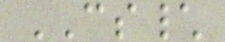CS\
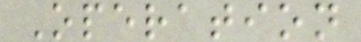Operation
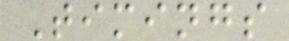Timings
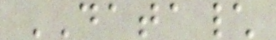DATA\
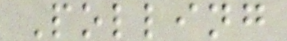Polling
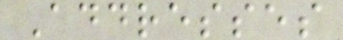Addresses
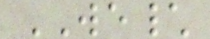WE\
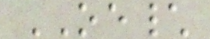OE\
